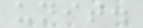unit.
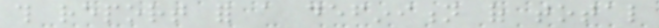this report for a definition of total
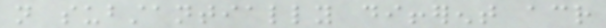not substantially different across
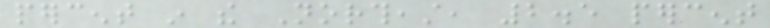percent in the Northeast, 2.5 percent
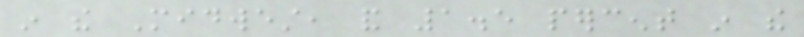in the Midwest, and 1.5 percent in the
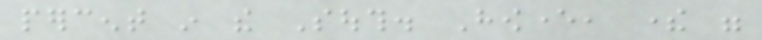percent in the South. However, there were
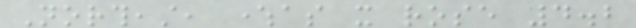Northeast, whereas it rose 4.2
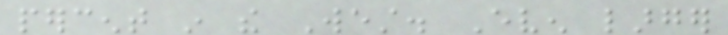percent in the West. Even larger
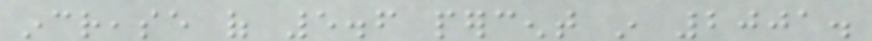increase of 5.6 percent in 2001.
